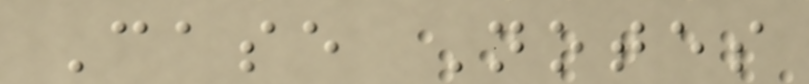Case Notes
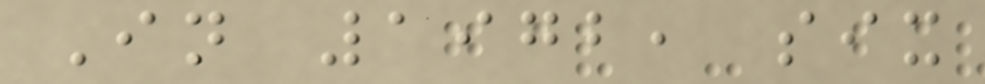In 1972, six
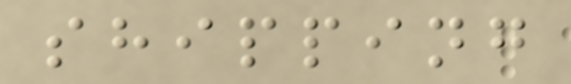shipping
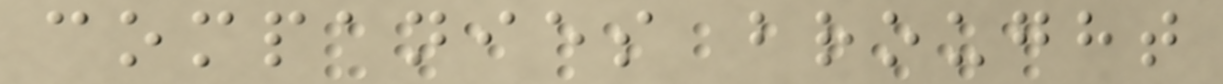companies brought
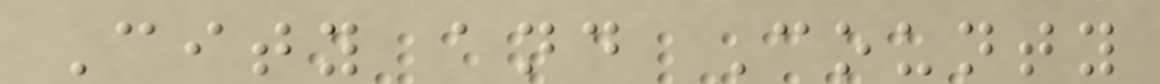City and County
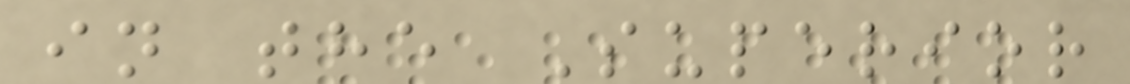in the Superior
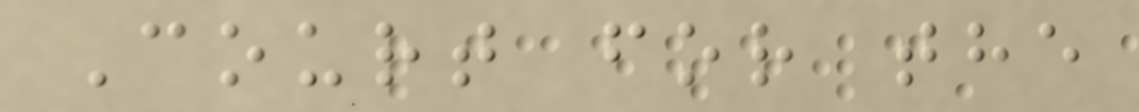Court for the
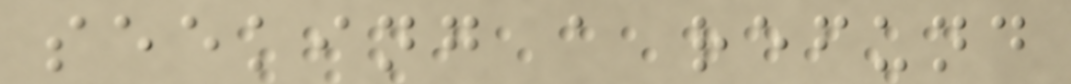seeking a refund
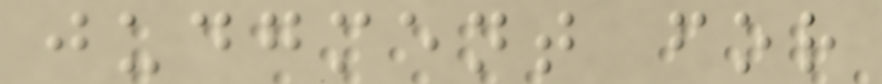judgment for
